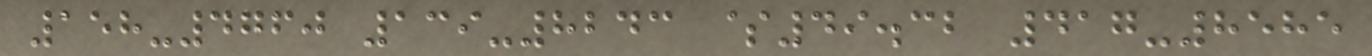158-4760 139-8243 $49.32 417-8585
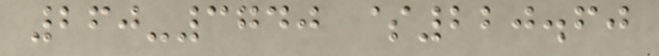260-3740 $220.60
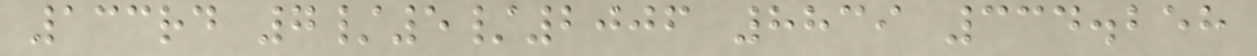133rd 7/5/2006 8839 334.258
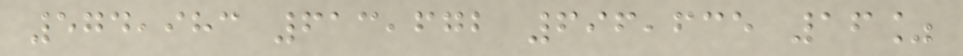574,983 613,672 696,635 16%
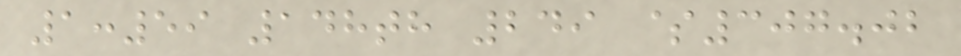1:59 148th 249 $307.02
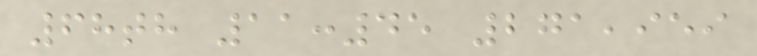68th 11:45 271,959
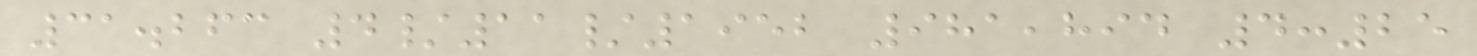31.263 4/11/1952 981,894 4:25
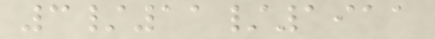3/11/1911
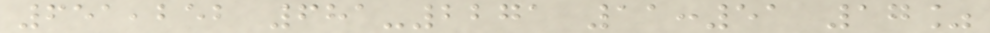651,252 681-2271 11:51 17%
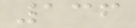136
